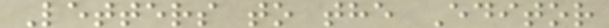Letters to the Editor
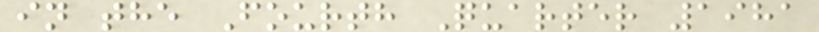in the Fourth Quarter 1981
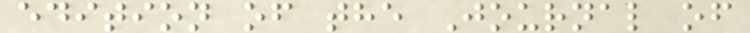edition of the Journal of
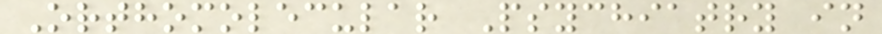Orthomolecular Psychiatry in
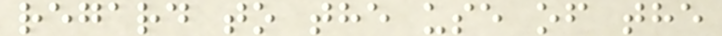regard to the use of the
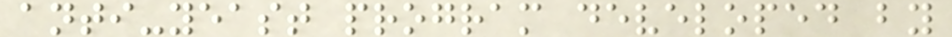anti-yeast program developed by
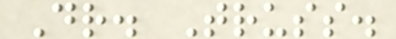Dr. Truss.
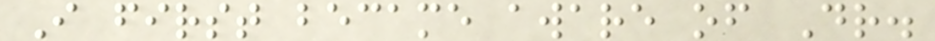I first became aware of Dr.
